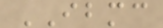IBMC
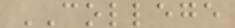COLLEGE
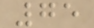75
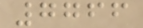7766
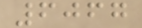6067
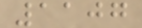1107
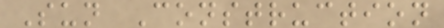Sun Construction
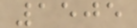1505
